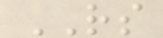RS
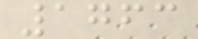1763
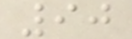90
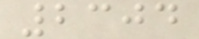2304
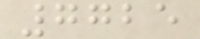7725
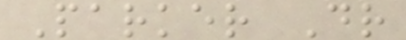Parker Dr
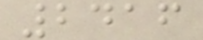2416
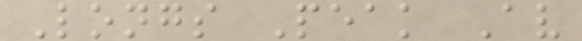Longs Peak Av
